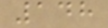148
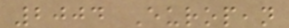2004 European
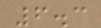6.3
